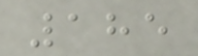185
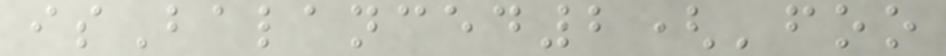isBalanced2('foo
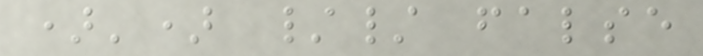)') // false
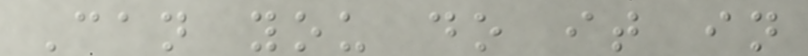Can you do it in
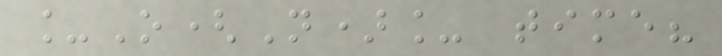_O(N)_ time?
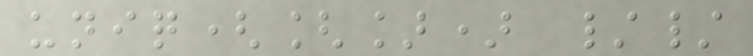uniq([]) //
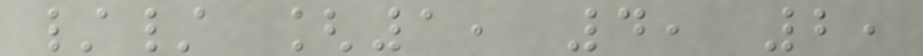// [1, 4, 2,
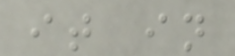it in
